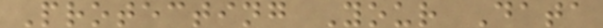Protecting Your Data
